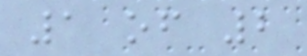1 of 2
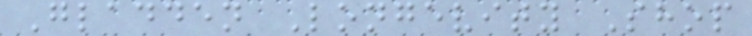Gladden Longevity Shop
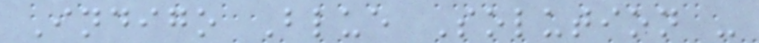Indigo Blue Solution -
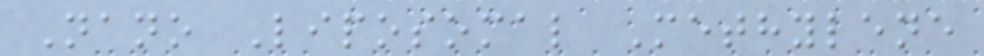Nano Liposomal Methylene
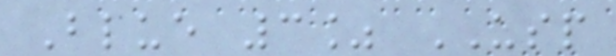Blue 3% USP
